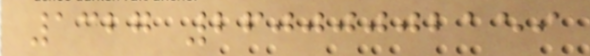1327 26000002159
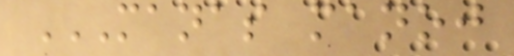MANAS MANOJ
